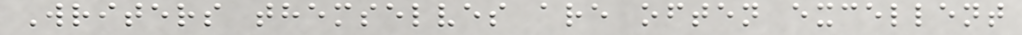Writers themselves are often excellent
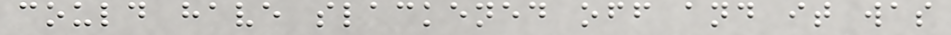could have slackened off and it was
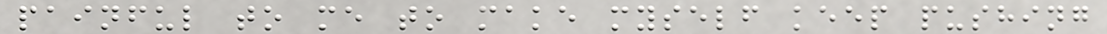painful to me to make myself keep pushing
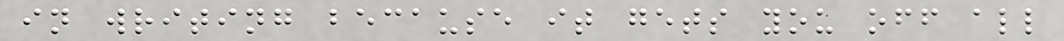in writing because it gets you off all
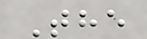The
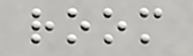room
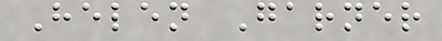Helen Garner
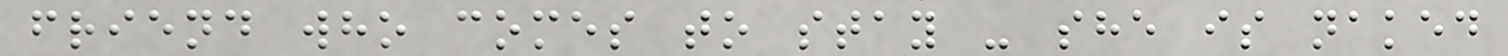friend who comes to stay - she is naked
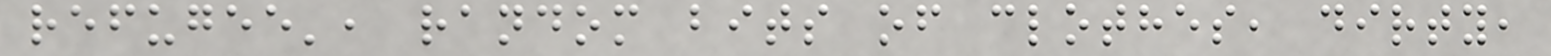refugee', random bits of clothes, dirty,
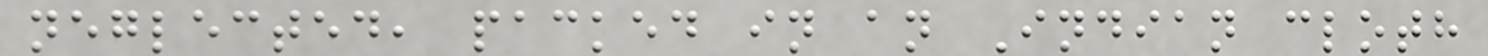neglected, packed in an Indian cloth
